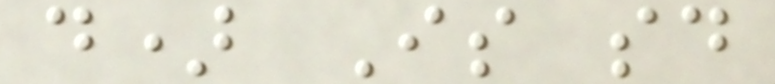d) Is sd
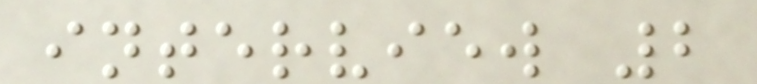interview 2
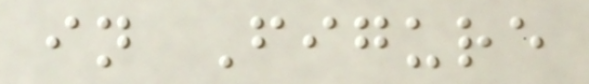in Figure
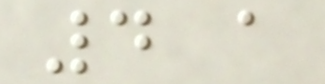4 a
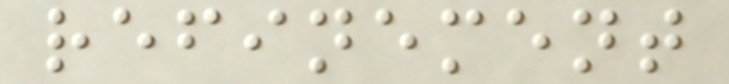refinement
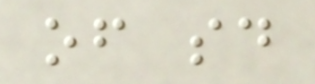of sd
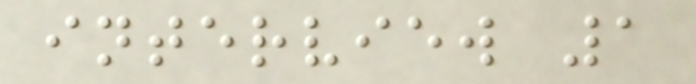interview 1
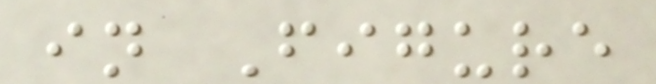in Figure
